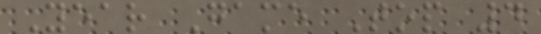Year Game Top 4
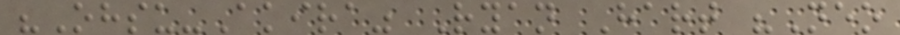"Ohsu-Akira" Ryan Hart "Neo
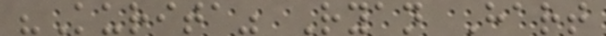"Kurita" Ryan Hart
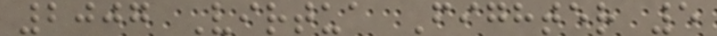2007 Virtua Fighter 5
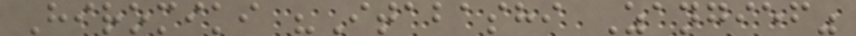Hiromiki "Itabashi Zangief"
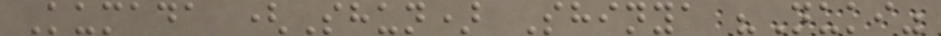Kumada (Shun) Shinya "Nuki"
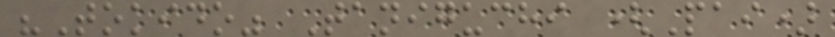"Tokido" Taniguchi (Pai)
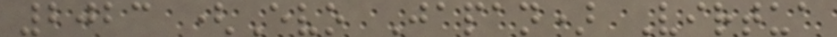2023 (Evo Japan) Virtua
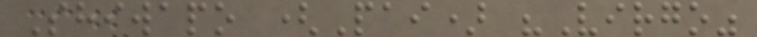Shiwapo (Pai) "Virgo"
